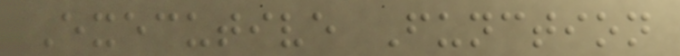Executive Function
